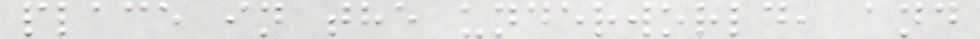place in the underworld, and
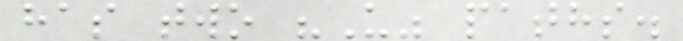has two "U" paths.
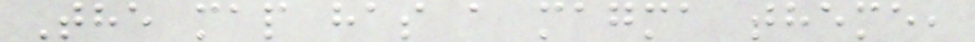The map has a magma theme,
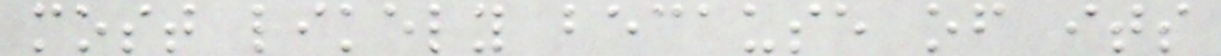most likely because of its
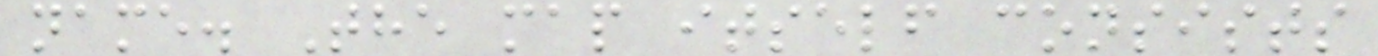name. The map itself consists
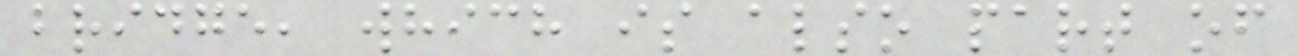bridge, which is also part of
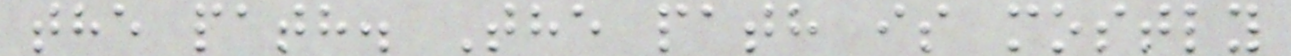the path. The path is mostly
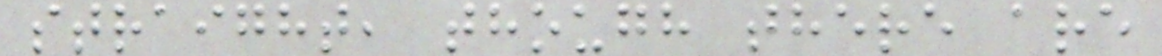straight, though there are
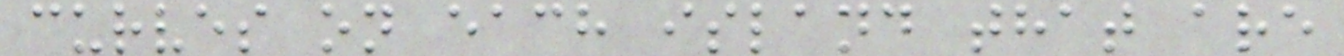curves on each island that are
